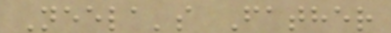Neela's Father
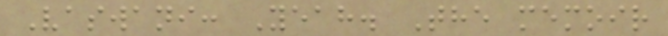Vaswani: Yeah. The memoir
